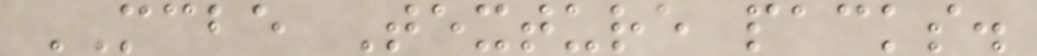MCBE Texture packs.
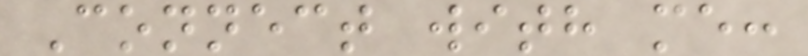Connect with me:
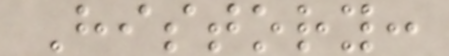History:
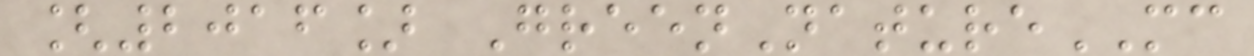[2016] GreenNatureMC
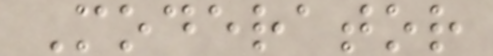Moderator
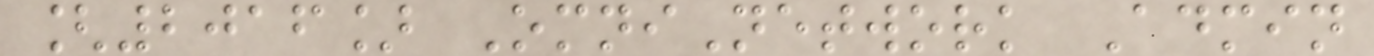[2016] OmniNetwork Admin
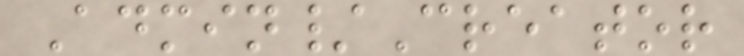Admin/Creator
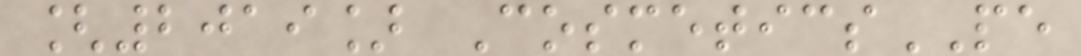[2019] CosmeticsPE
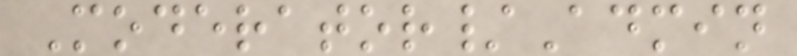Moderator/Admin
